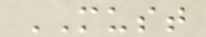MUST
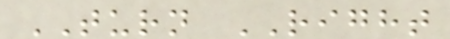TURN RIGHT
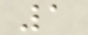1
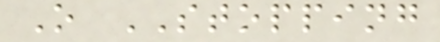O STOPPING
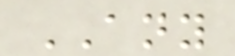ANY
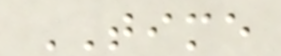TIME
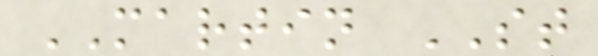MARTIN ST
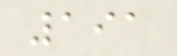191
